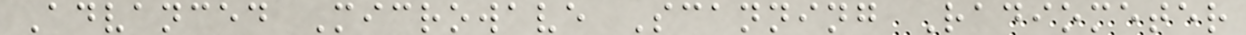Advanced Microwave Scanning Radiometer
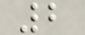2
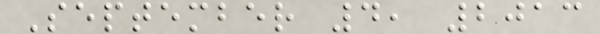September 4, 2013
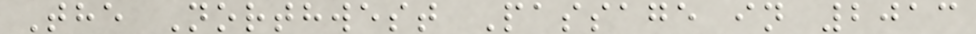The Northwest Passage in 2013
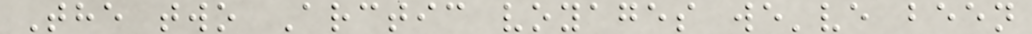The two Arctic voyages we've been
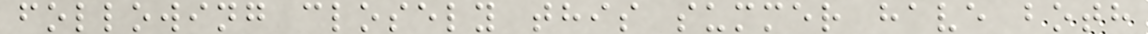following closely this summer have both
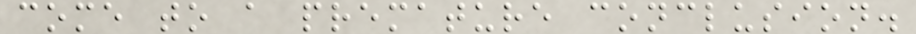come to a premature conclusion.
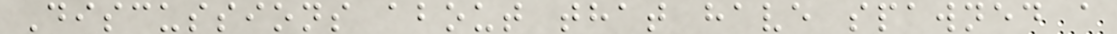Discussions about that have spawned a
